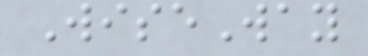WiseWay
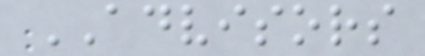ADVISORS
